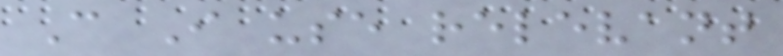Can I use relevant
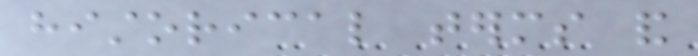historical terms and
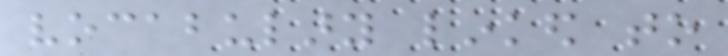vocabulary linked to
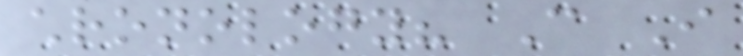chronology? Can I
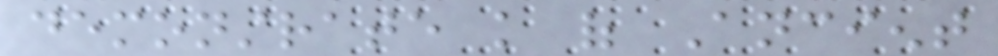demonstrate knowledge of Ancient
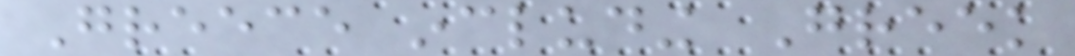Greece including Greek
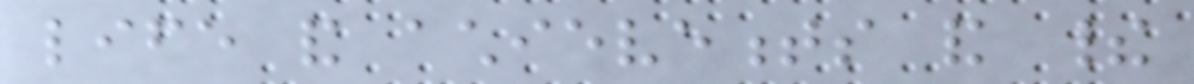life and achievements and their
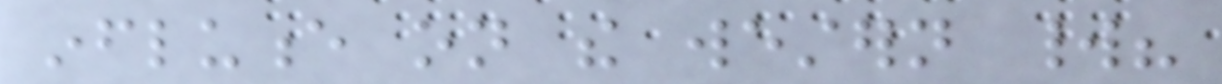influence on the western world?
